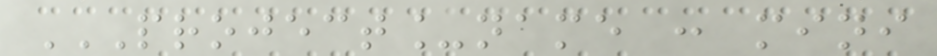PROJECT_NAME : MINI
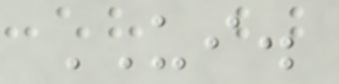UI.
